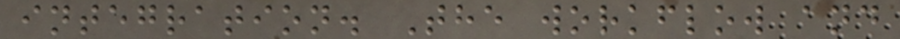integration. The workflow and
